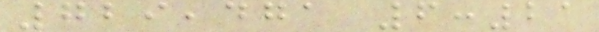729,471 6:21
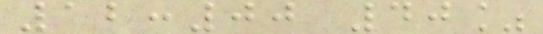12:00 40%
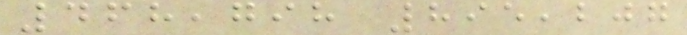468,798 895,207
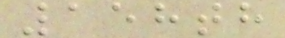158th
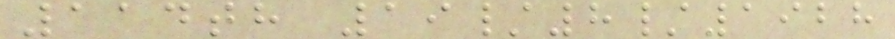114th 19/8/1928
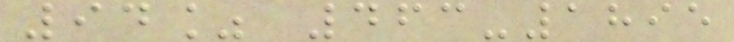94% 463-1895
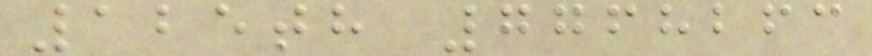125th 7768263
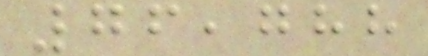76,788
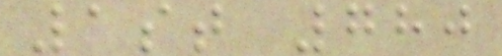1st 780
